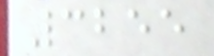3255
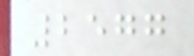2577
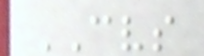CVS
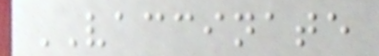VACCINATE
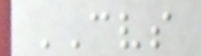CVS
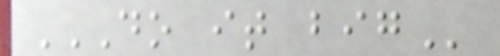DO IT BIG
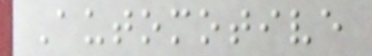Automotive
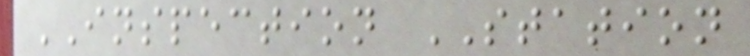INSPECTION STATION
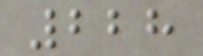228
